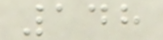148
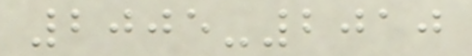2005-2010
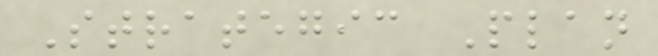Strategic Plan
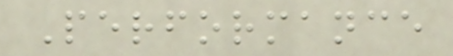Performance
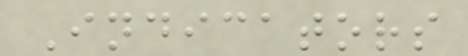Indicators
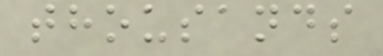thousands
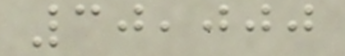30,000
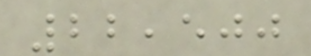22,500
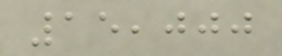15,000
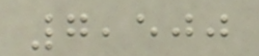7,500
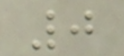0
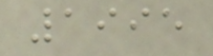1995
